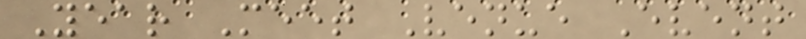Year Meet Venue Event
